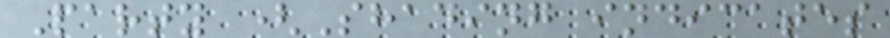Party (Shading indicates
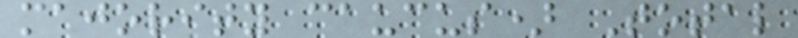majority caucus) Total
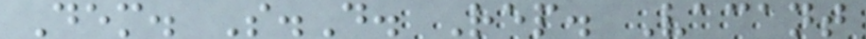Dem. S.D. Rep. Vacant
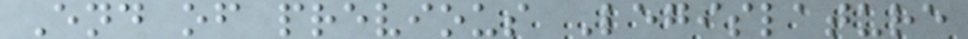End of previous Legislature
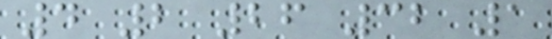4 2 26 32 1
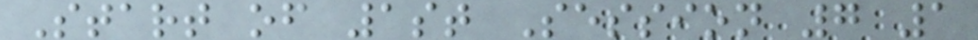Start of 1st Session 7 1
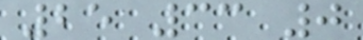25 33 0
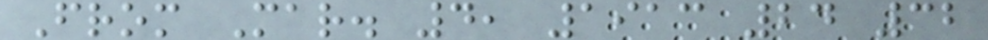From Mar. 4, 1913 24 32
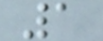1
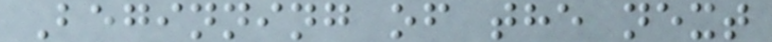Beginning of the next
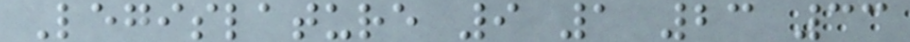Legislature 9 1 23 33
